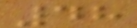48
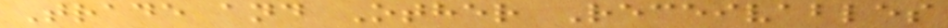Trade and Other Receivables
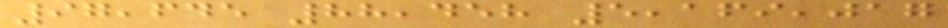97,645 88,458 5,169,017
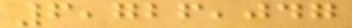6,726,047
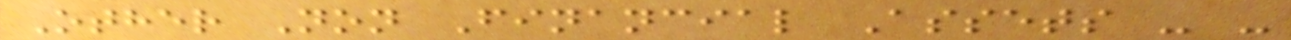Other Non Financial Assets - -
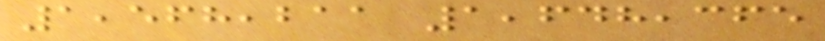1,568,211 1,648,365
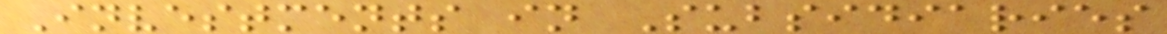Investments in Subsidiaries
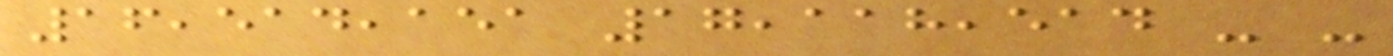16,514,151 17,118,514 - -
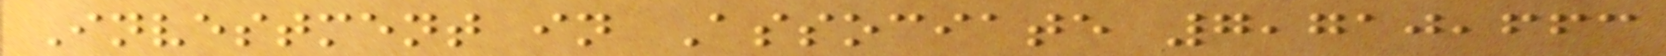Investment in Associate 7,710,663
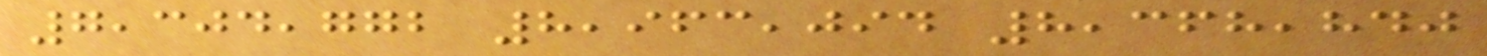7,304,772 8,963,094 8,368,840
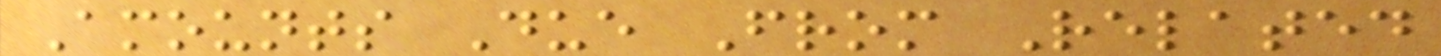Amounts Due From Related
